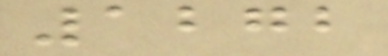1272
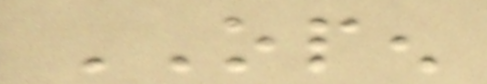OPEN
